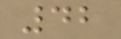42
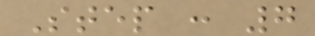Step : 7
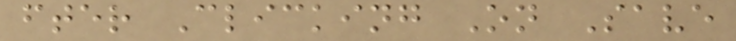fter Clicking On Save
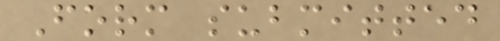Form submitted
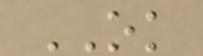OK
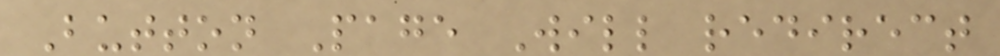Button Page Will redirect
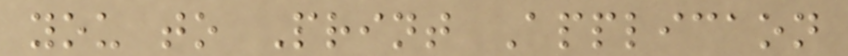you to Print Applicaon
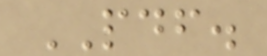PDF.
